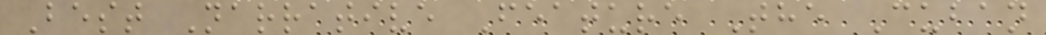Best Narrative Feature The Cuban
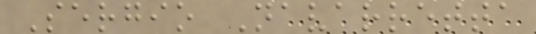Sergio Navarretta
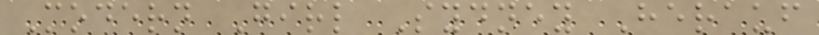Modern Girl Sydney Herauf
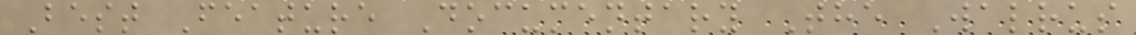Best Feature Documentary The Walrus
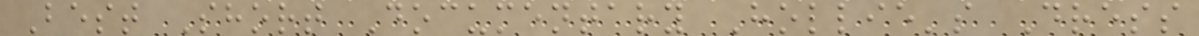Best Short Documentary Hollie's Dress
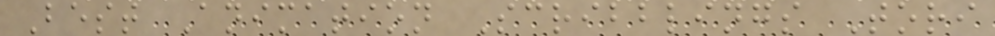Best Animation Scribblings Tori
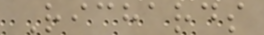Richards
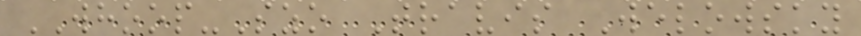WHOOP-Szo Travis Welowsky
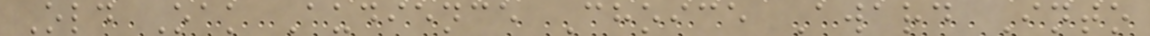Old Oak Audience Choice Award Into
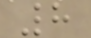8
